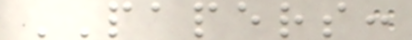PAPERS:
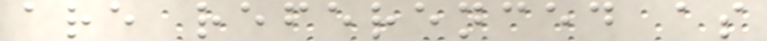are referenced as
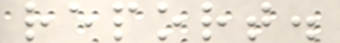report.
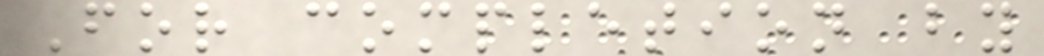For completion by
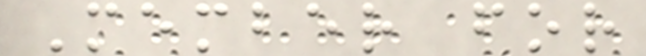Member for
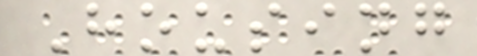Housing
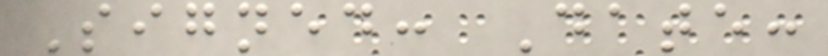Signed: Date:
